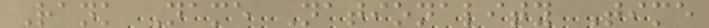Rank Name Nationality Time
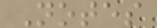Notes
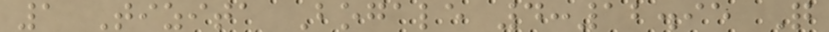1 Tizita Bogale 4:12.95 Q
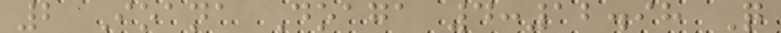2 Ioana Doaga 4:12.98 Q
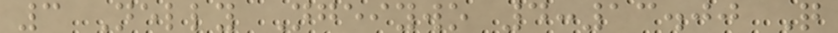3 Nelly Ngeiywo 4:13.00 Q
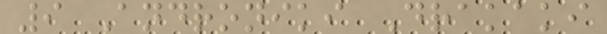9 Androniki Drakaki
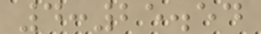4:25.54
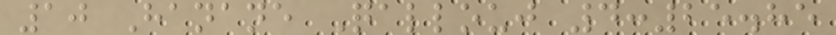10 Hanane Qallouj 4:25.85
